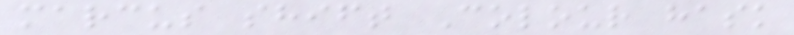marcus shift Colour hask
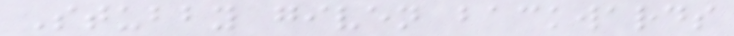Stubby given backwards
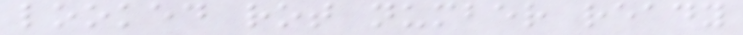looked rot number ready
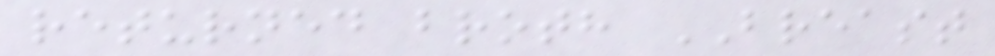returned broth BREAST
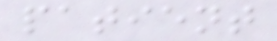patient
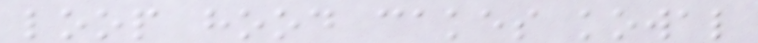loop hood cakes kowal
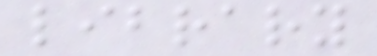library
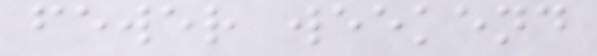fewer weekend
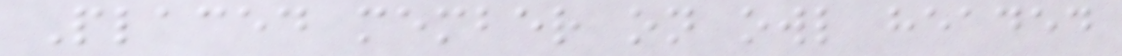Placed member on owl headed
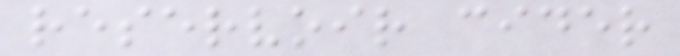reservoir cider
